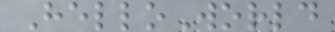HelloWorld
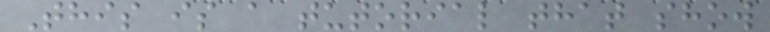This is a tutorial that show
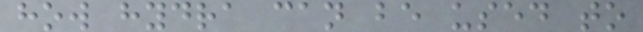how hydra can be used to
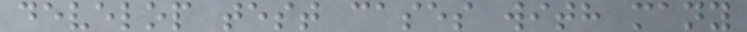develop test cases with many
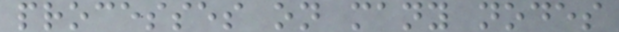processes on many nodes
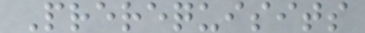Prerequisits
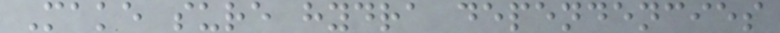Make sure hydra dependencies
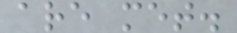are met.
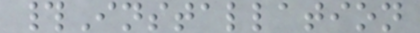#Installation
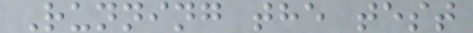Running the test
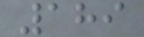189
